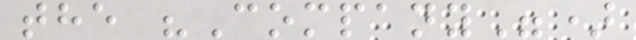the "Company")
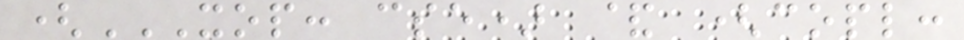(XOP: CSE) & (COPL:
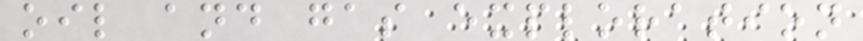oil and gas exploration
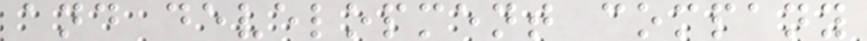and development company
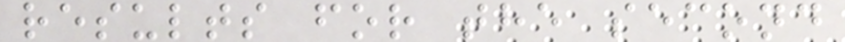results for the second
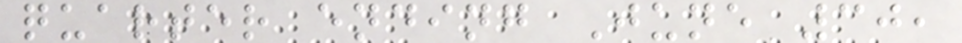quarter ending June 30,
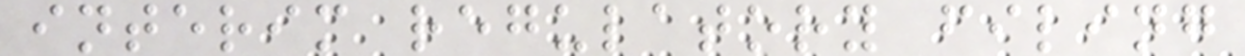interim regulatory filing
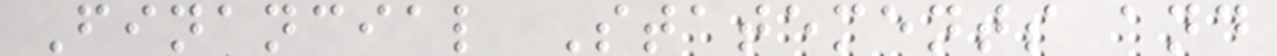Financial Statements and
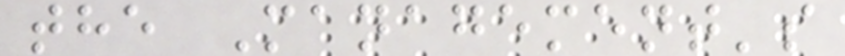the Management's
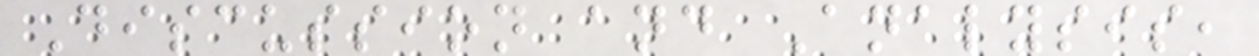Discussion and Analysis,
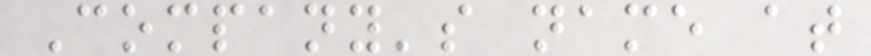Company's name at
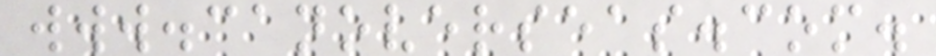www.canoverseas.com.
